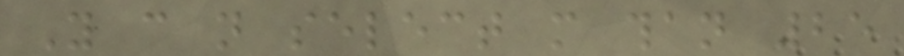You can not select more than 25
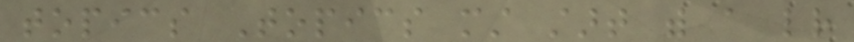topics Topics must start with a letter
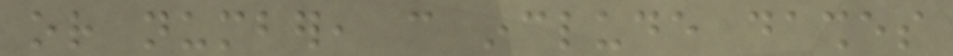or number, can include dashes
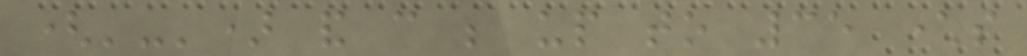('-') and can be up to 35 characters
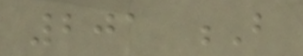201 B
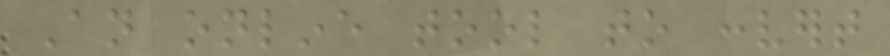An online tool to convert
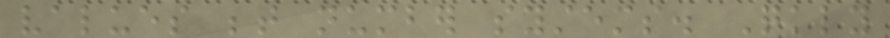values between number systems. Quickly
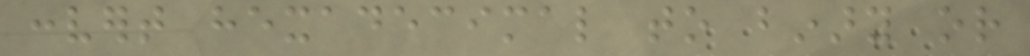convert hexadecimal to binary or
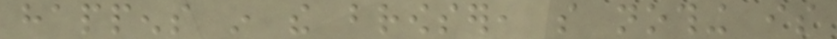happens in the browser, so nothing is
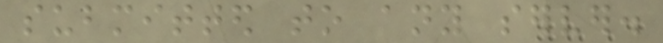submitted to any server.
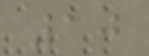10
